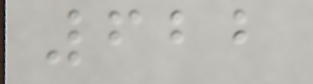622
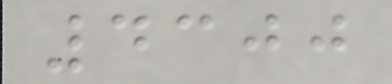4300
